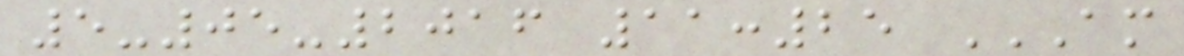5-05-2016 11:25 AM
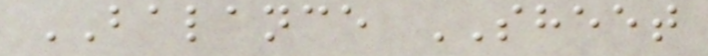BALANCE SHEET
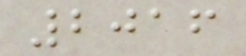2016
